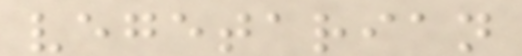vegetarian
